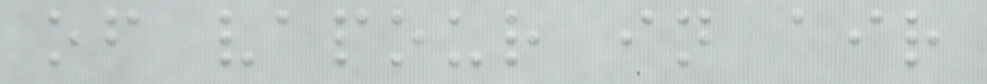of vapour in air
